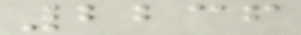2236
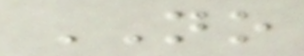NO
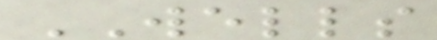WELLS
